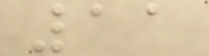11
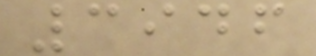3946
